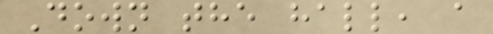Down the hall, a
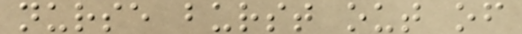nurse burst out of
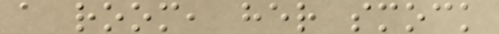a room, her smock
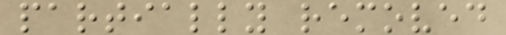partially removed
